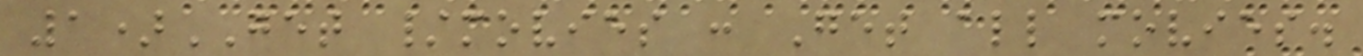1)GET /movies : Get all movies.
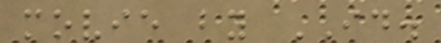movie by ID.
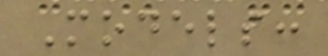Models:
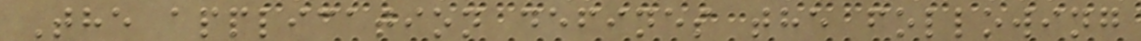The application defines the following
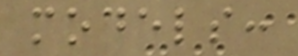models:
